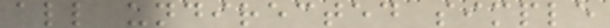all undirected simple
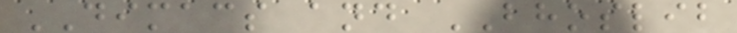DIMACS and BHOSLIB
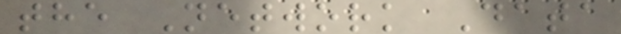the Network Data
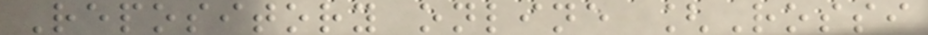Repository online [Rossi
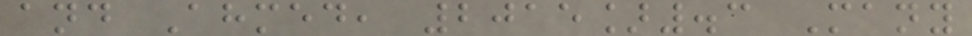and Ahmed, 2015].3 Many
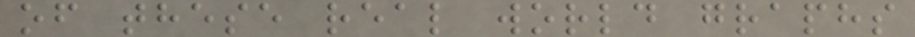of these real world graphs
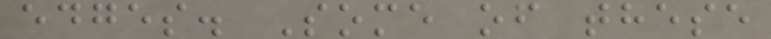edges. Some of these
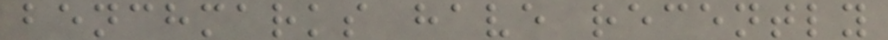benchmarks have recently
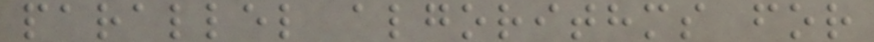parallel algorithms for
